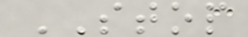STOP
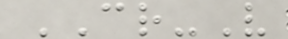CR-V
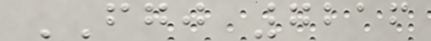FGJ 7216
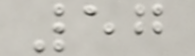57
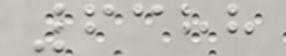6388
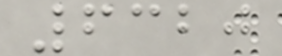6320
